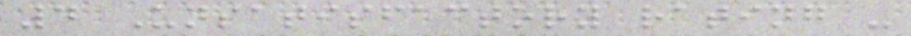4 Unsatisfactory rating -
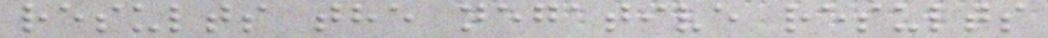results the negative results
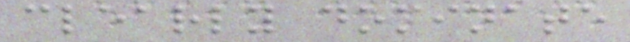clearly dominate
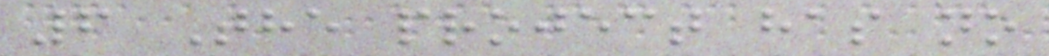6 The project has no
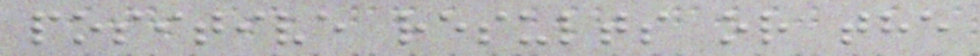positive results or the
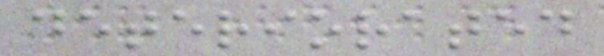deteriorated
